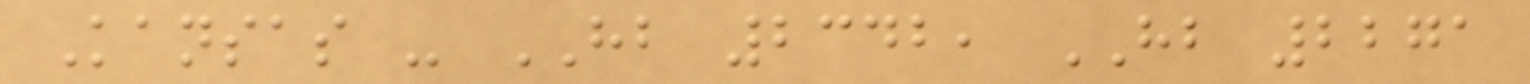Kansas - HB 2342, HB 2271
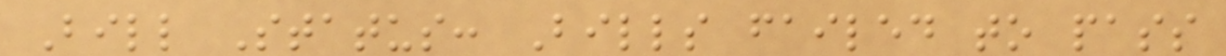Bill Status: Bills failed to pass
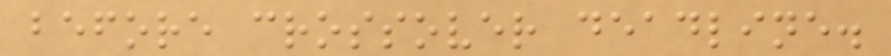before crossover deadline.
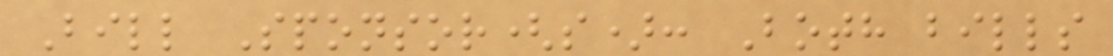Bill Sponsor(s): Both bills
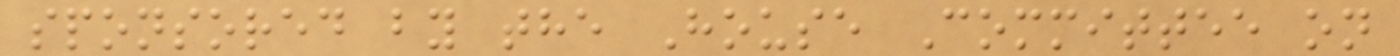sponsored by the House Committee on
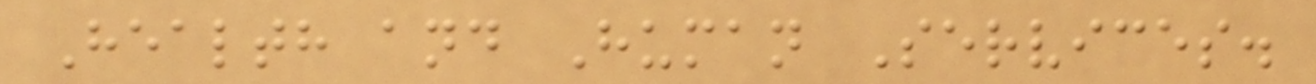Health and Human Services.
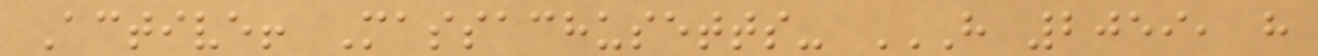Active! Massachusetts- H 2059, H
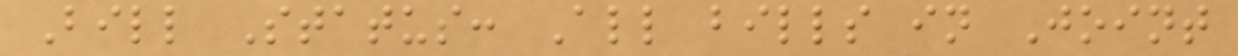Bill Status: All bills in Joint
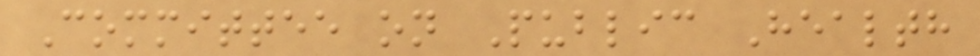Committee on Public Health
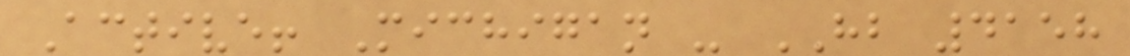Active! Michigan - HB 4158
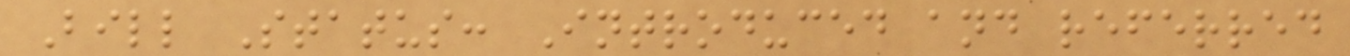Bill Status: Introduced and referred
